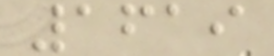1619
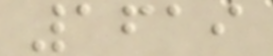1619
